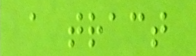a tract
